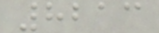8213
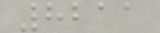8211
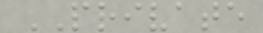PRIVATE
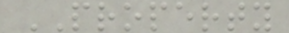PROPERTY
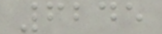6245
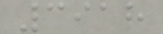3918
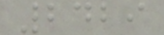2429
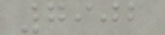7902
